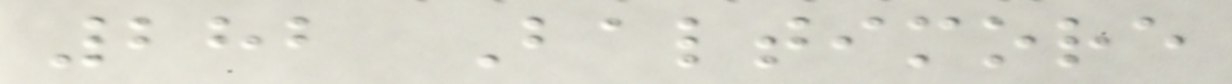282 Baltimore
